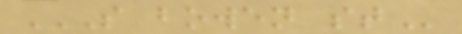S BOWEN ST
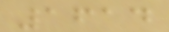1614
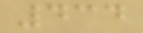434
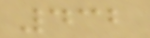432
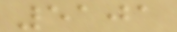5101
